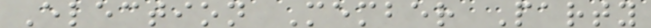Election Member Party
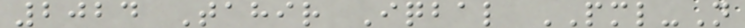2024 Tahir Iqbal PML-N
